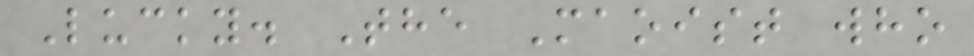Lucky. The Maoist who
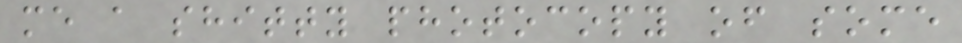me a shitty photocopy of some
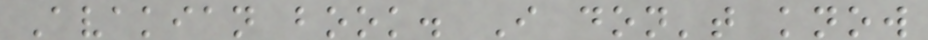Avakian book. I don't know
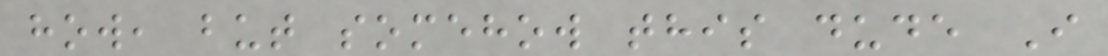how, but somehow this dude I
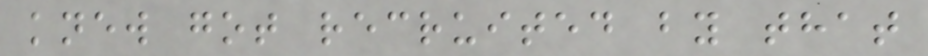knew got recruited by that
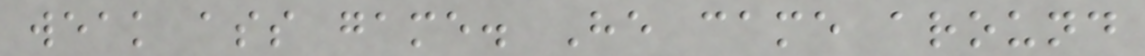weak ass game. He came around
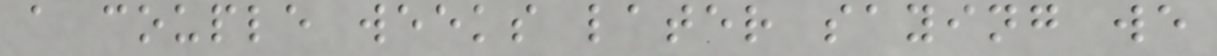a couple weeks later saying we
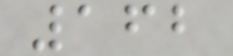162
